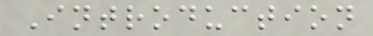Introduction
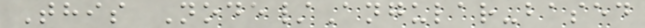This Node/Angular-based
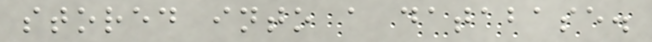stored into a database.
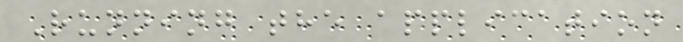Running the application
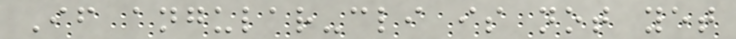If angular-cli is not yet
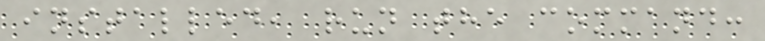installed, run the command:
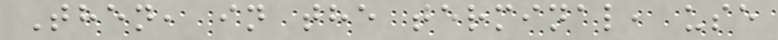Then, in the terminal, use
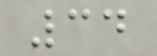34
